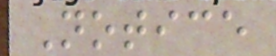Notice
